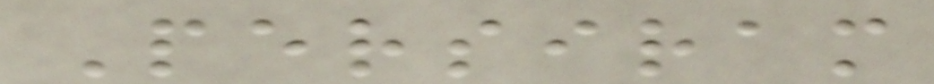Persiram
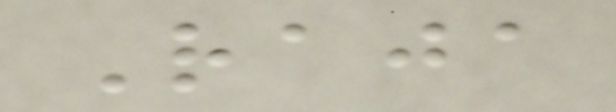Raja
